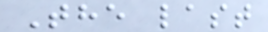The last
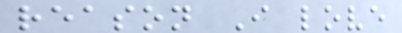reason I love
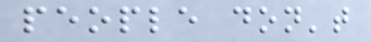people don't
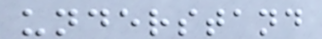understand
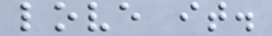love it.
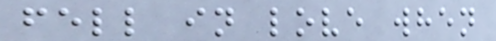fell in love when
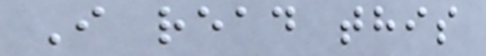I read this
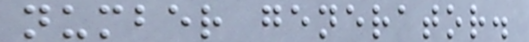number generator.
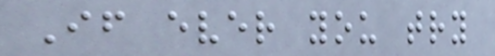If ever you try
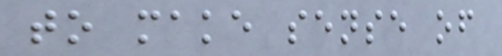to make sense of
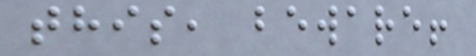this, beware!
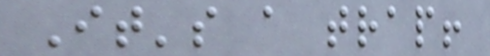It's a trap!
